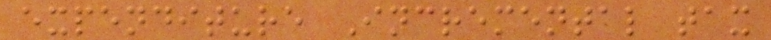expenditure Incremental tax
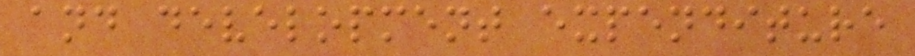and development expenditure
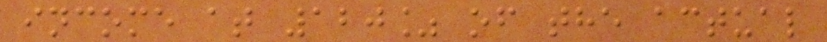income at 120% of the actual
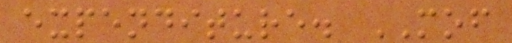expenditure. MOF
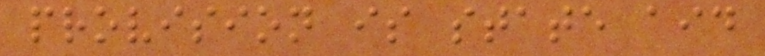provision is state aid
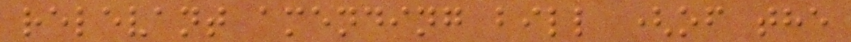relevant amending bill (of the
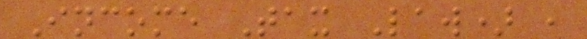Income Tax Law) ,
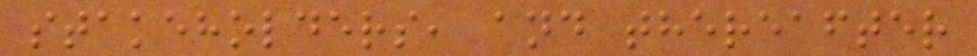stakeholders, and thereafter
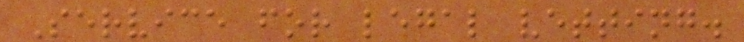Service for legal vetting.
